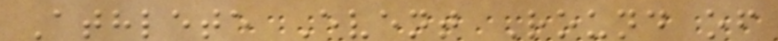Athlete Event Round of
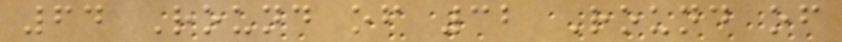64 Round of 32 Round of
